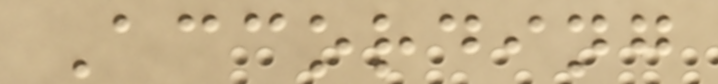According
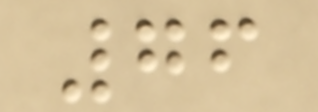76
